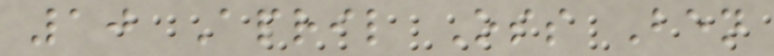10 April Oss Ben
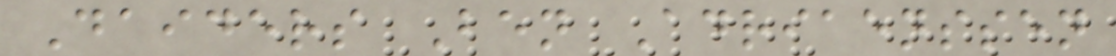Daiders Ben Adriaenssen
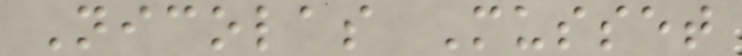Nicolas Musset
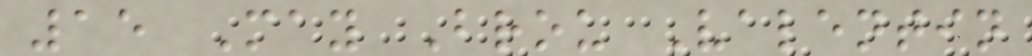15 May Brou Valentin
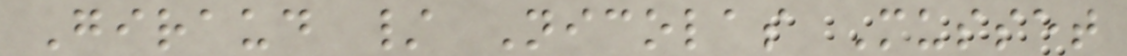Giraud / Nicolas Musset
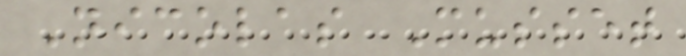Nicolas Musset
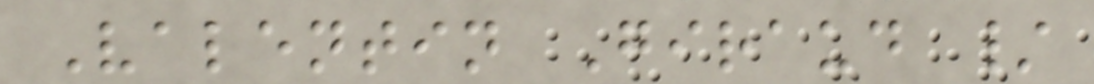Valentin Giraud /
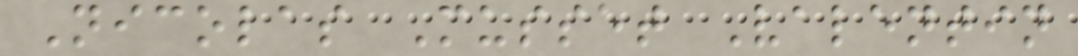Nicolas Musset Valentin
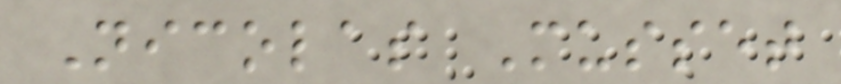Nicolas Musset
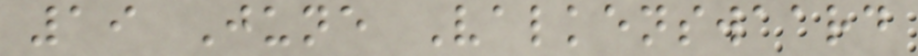19 June Valkenswaard
